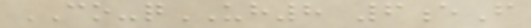CO-qUH8 6eF
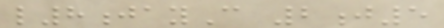l8jayC 2j5
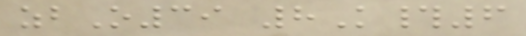zbO39 8K#6
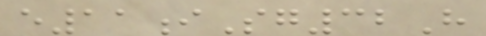e11iSg32H
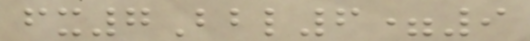fx7Bbl6=9
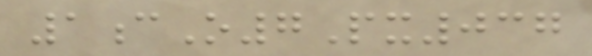1cO7Px037
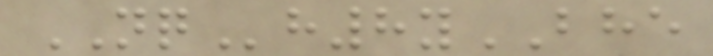NQh8yBHE
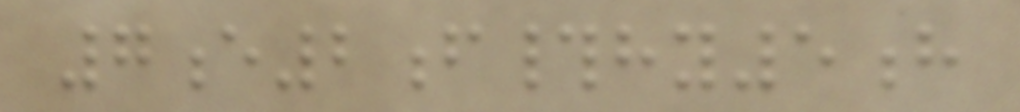7e2f#hy5h
